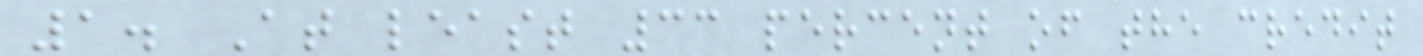1. At least 33 percent of the credit
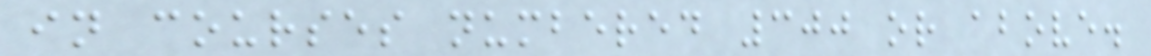in courses numbered 300 or above.
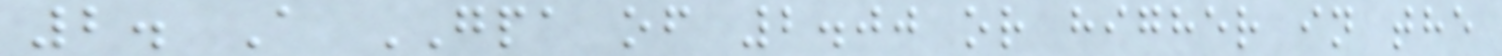2. A GPA of 2.00 or higher in the
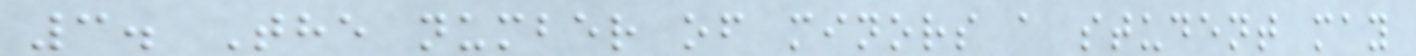3. The number of minors a student may
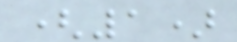(1)
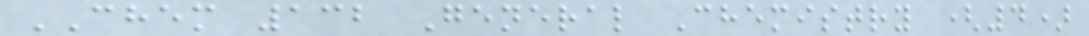CHEM 132 General Chemistry (4)
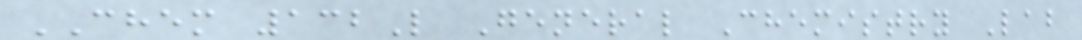CHEM 132L General Chemistry Lab
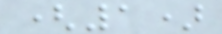(1)
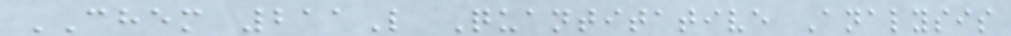CHEM 211L Quantitative Analysis
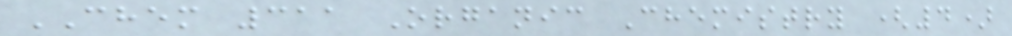CHEM 311 Organic Chemistry (4)
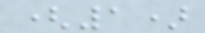(1)
